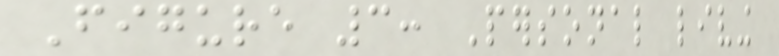Figure 3: Personal living
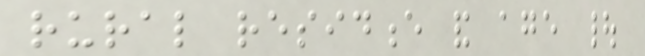rural residence and age |
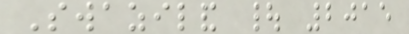Swaziland | 2015
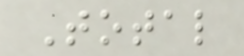Total
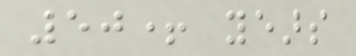50+ years
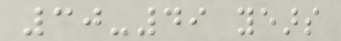30-49 years
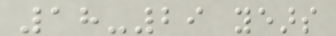18-29 years
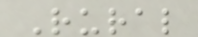Rural
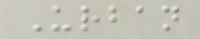Urban
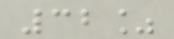32%
